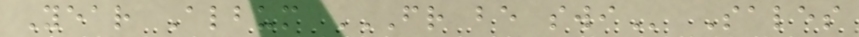Year Album FR BE SWI Sales
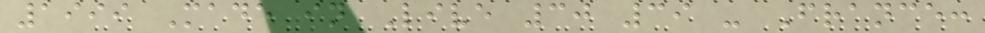1999 Made in Live 30 39 - France:
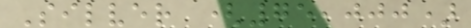Silver (75,000)
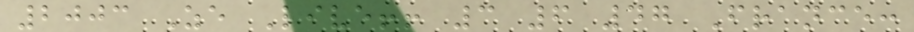2003 Ze Live!! 3 6 47 France:
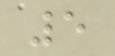5
